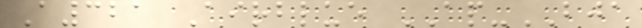A321 Airblue AP-BJA
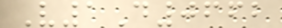V1D0662
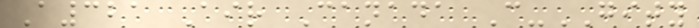A321 Air Canada C-GITY
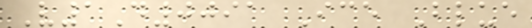V1D0091 Ice Blue
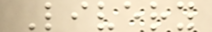Livery
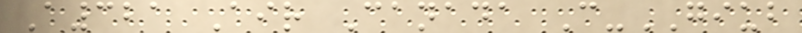A321 Air Canada C-GIUB
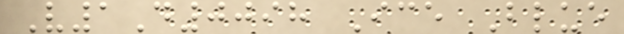V1D0098 Ice Blue
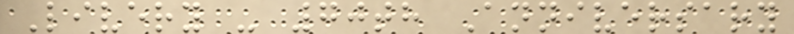Livery - 70th Anniversary
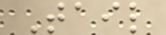Tail
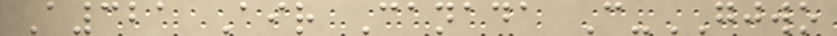A321 Air Canada C-GJWO
